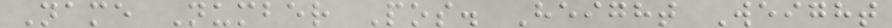Name Number Pos. Height Weight
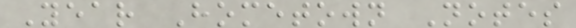Year Hometown Notes
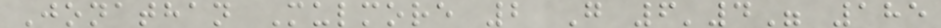Jonathan Mulmore 2 G 6'4" 185
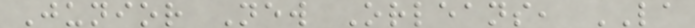Junior New Orleans, LA
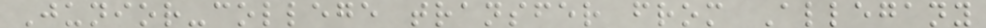Junior-college transfer from Allegany
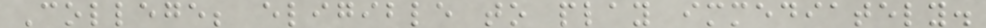College; eligible to play immediately.
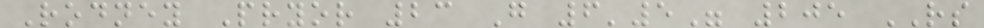Rodney Pryor 23 G 6'5" 205 RS
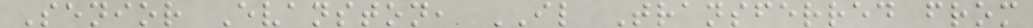Senior Evanston, IL Transferred from
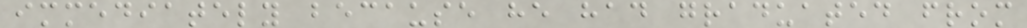immediately because he had graduated from
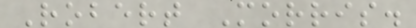Robert Morris.
